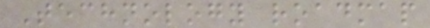Technology roadmap
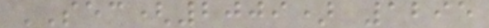SEC(2009) 1295
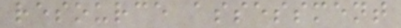resource assessment
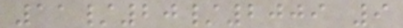11/20/2009 9
